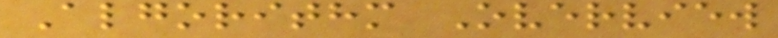Algorithm Overview
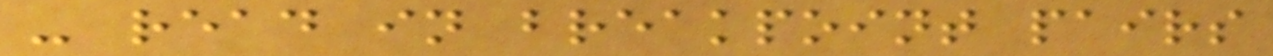- read in breakpoint pairs
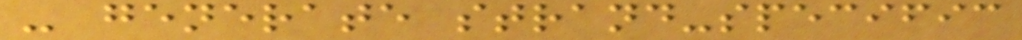- generate strand-specific
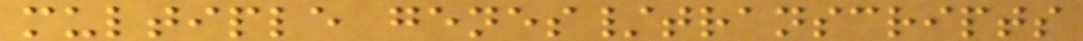multiple genes/transcripts
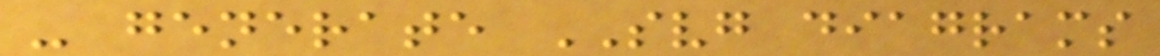- generate SVG diagrams
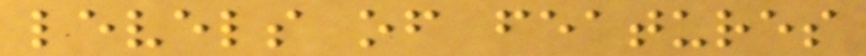levels of features
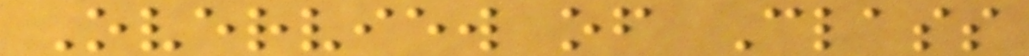Overview of Class
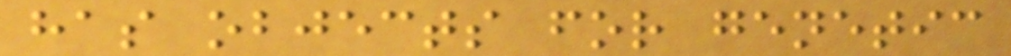has objects for genetic
